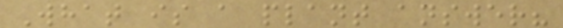What is a plant answer?
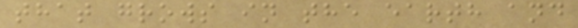that grows in the earth and
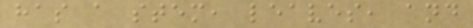has a stem, leaves, and
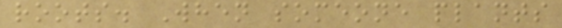roots. When someone plants
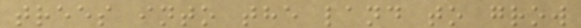trees into the land to grow
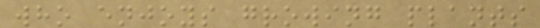who enjoys growing plants
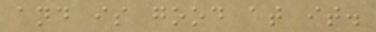and is good at it.
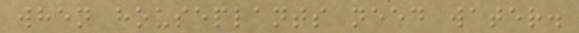when houseplants need water.
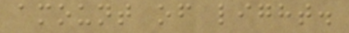amount of light.
